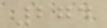274
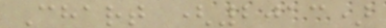Chart (2013)
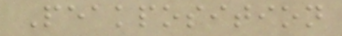Peakposition
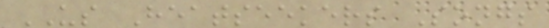US Heatseekers Songs
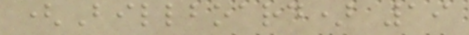(Billboard) 19
